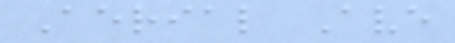Aerial Ave
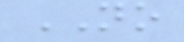NO
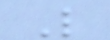L
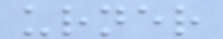urner
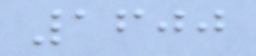1600
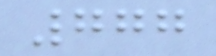777
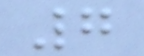7
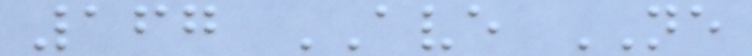167 AVE NE
